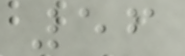56
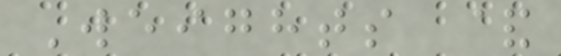Weights &
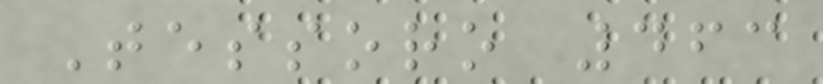Tessoro 463
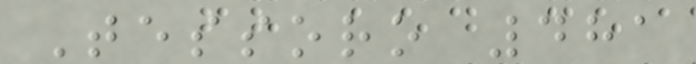Tessoro 481
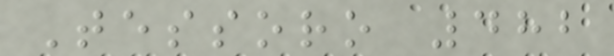Tessoro 482
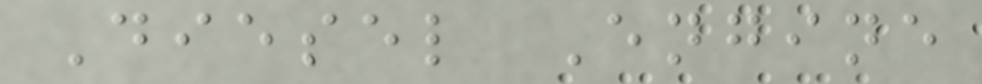Diesel Engine
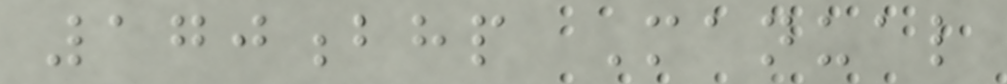170bhp Manual
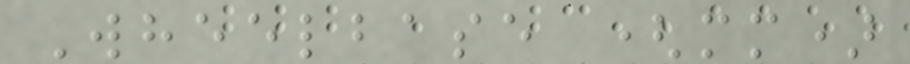Wheelbase (mm)
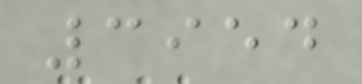3954
